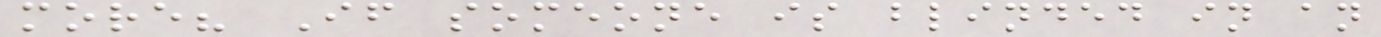more? If someone is blinded in an
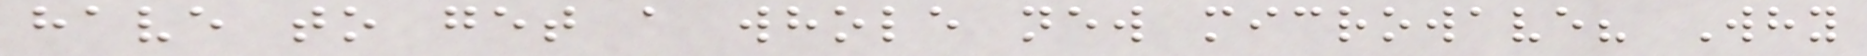have to get a whole new microwave? Why
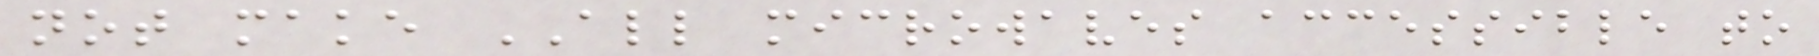not make ALL microwaves accessible to
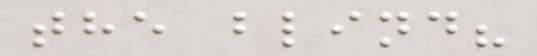the blind?
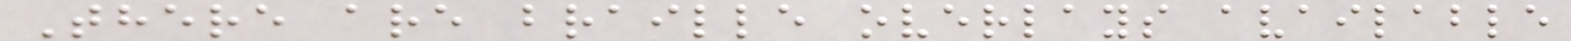There are braille overlays available
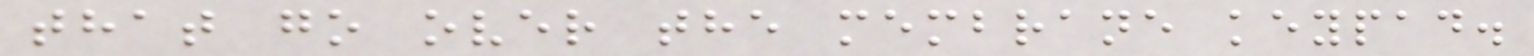that go over the membrane keypad.
